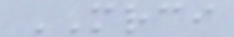MRCI
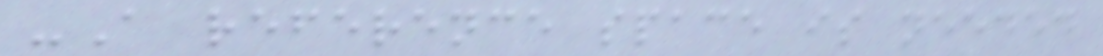-A reference space is needed
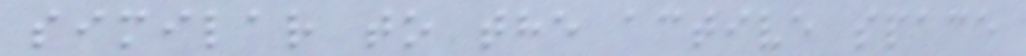similar to the active space
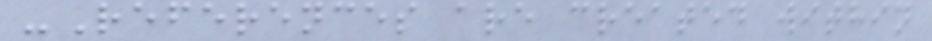-References are created within
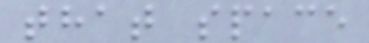that space
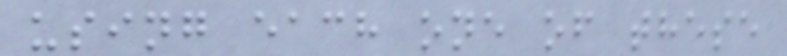using each one of these
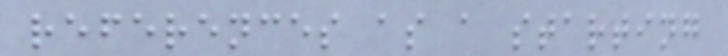references as a starting
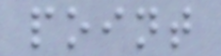point
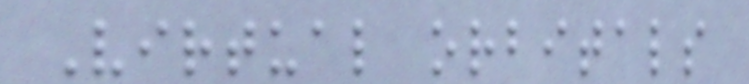Virtual orbitals
